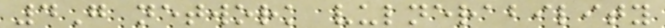4G network vulnerability
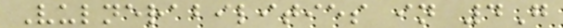Vulnerabilities in 4G
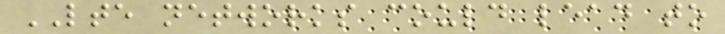LTE networks could lead to
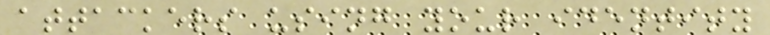attackers using your identity
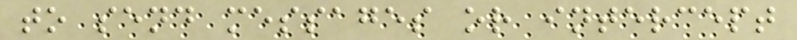to send messages or intercept
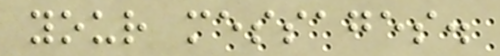your messages.
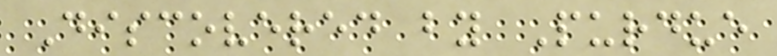Discovered by Purdue
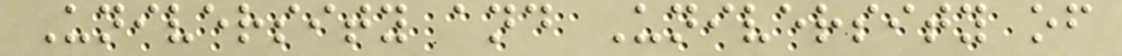University and University of
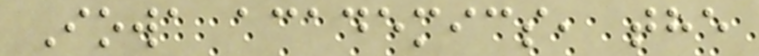Iowa academics, the
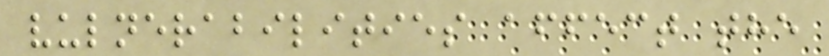vulnerabilities affect the
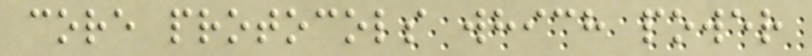core protocols which power
